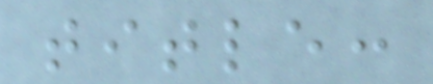title:
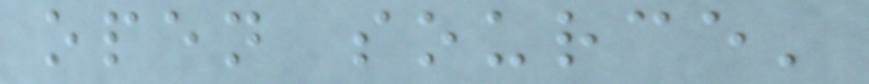open source'
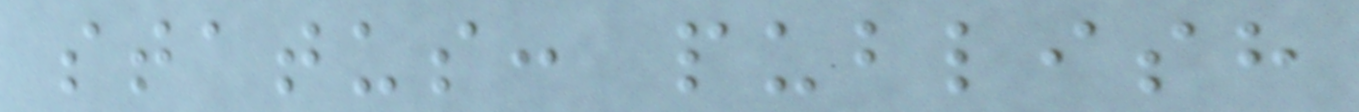status: publish
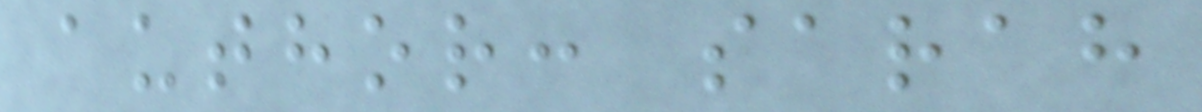author: sarah
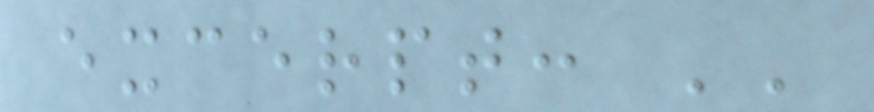excerpt: ''
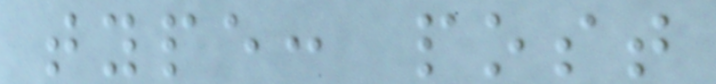type: post
